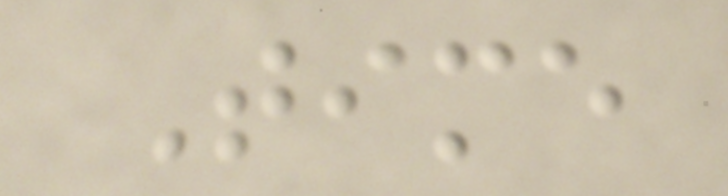Time
